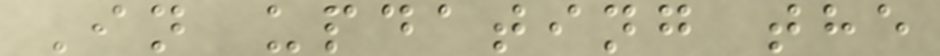In updating the
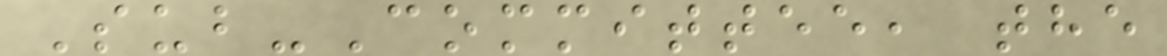Sub-Committee, the
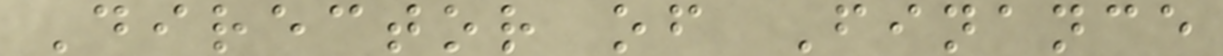Director of Finance
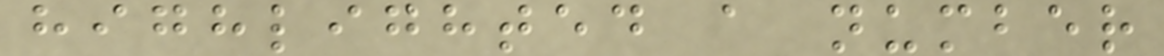highlighted a number
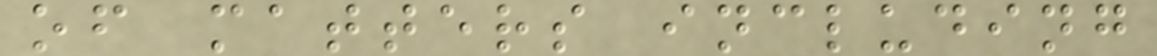of matters including
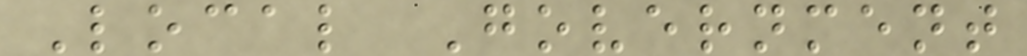Local Government
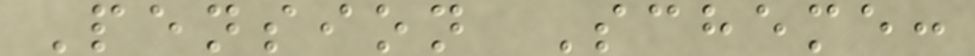Pension Scheme:
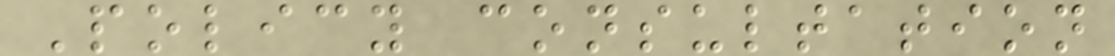Policy consultation
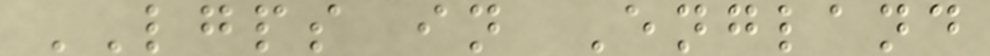LGPS in England
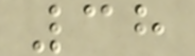38
